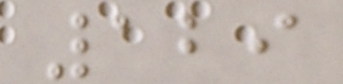129
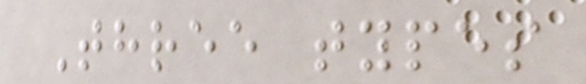Three types
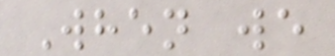When we
